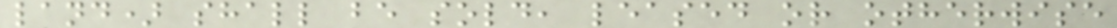land) shall be sold, leased or otherwise
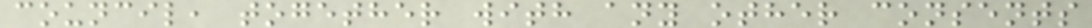council, together with any other consents
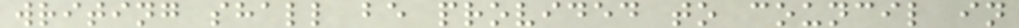writing shall be provided to council in
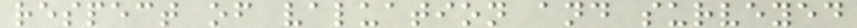respect of valuation and surveyed
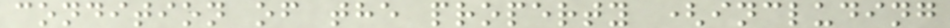condition of the property (including
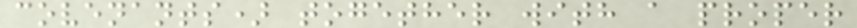covenants) together with a proper
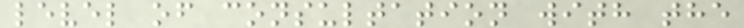level of consultation with the
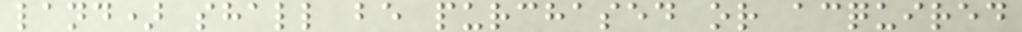land) shall be purchased or acquired
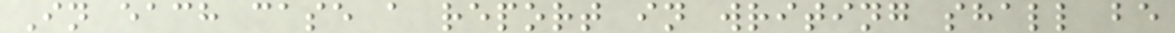In each case a report in writing shall be
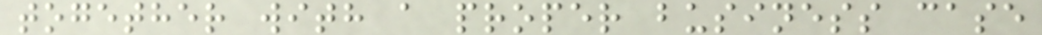together with a proper business case
